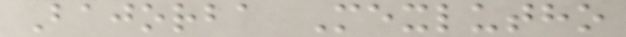Bajorba Mexlutho
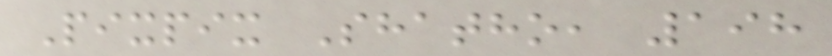Pixpix Shatho, 198
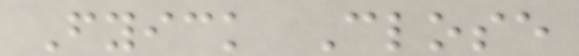Fyick Close
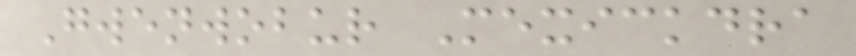Gwenwobur Mexickdra
